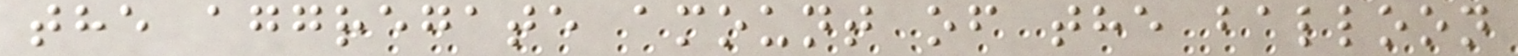the aggregate amount of the balloon
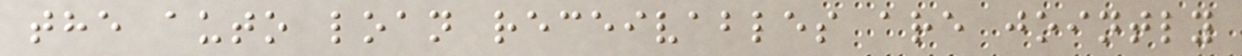the auto loan receivables are jointly
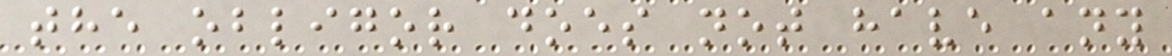the obligor does not have any
